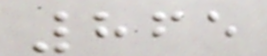865
